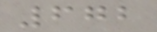672
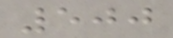500
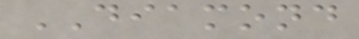DIAMOND
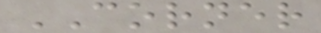CORNER
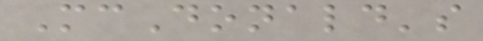McDonald's
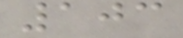103
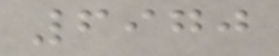6970
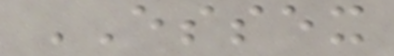ESSEX
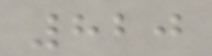820
